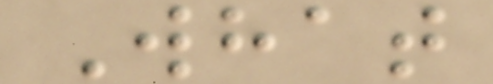What
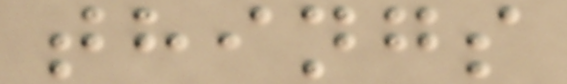things
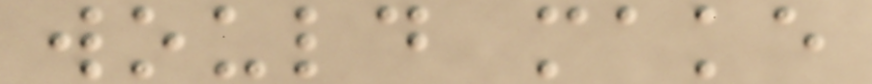would make
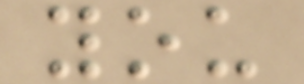you
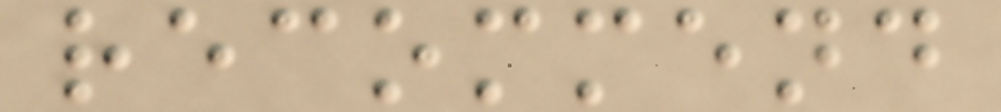recommend
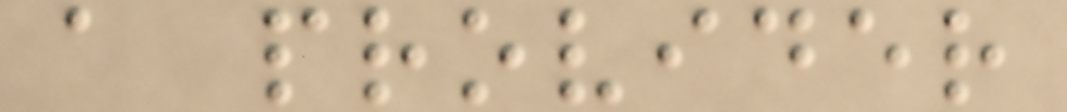a provider
